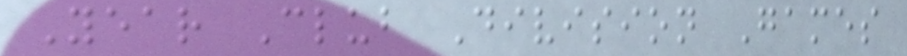Year Club Division Games
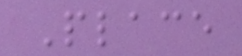Place
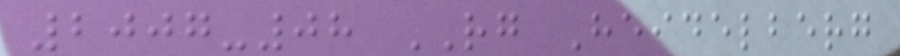2007-08 RG Heidelberg
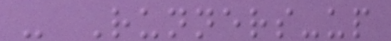- Runners-up
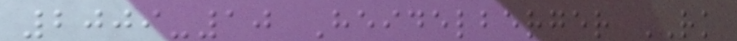2009-10 Heidelberger RK
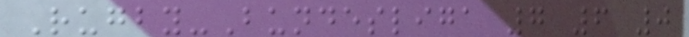Rugby-Bundesliga 7 6 0
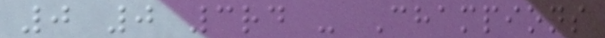0 0 3rd - Champions
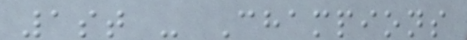1st - Champions
